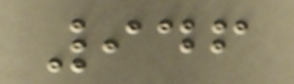946
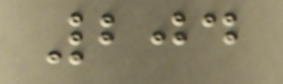204
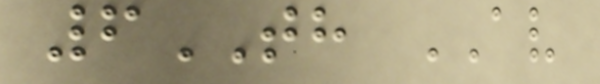6TH AV
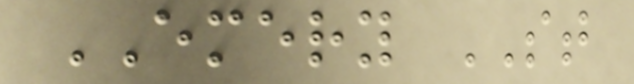EMERY ST
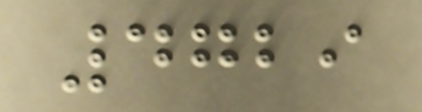4729
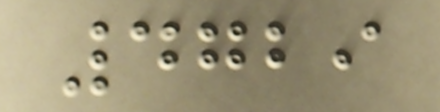4729
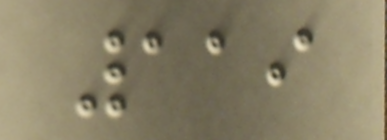119
